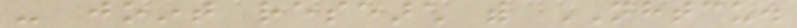- joint research with NHTCU.
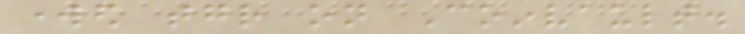worked together on Coinvault.
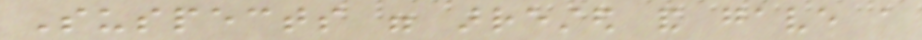Suspects were arrested and gave a
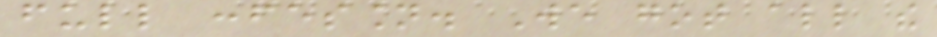full confession. We got all the
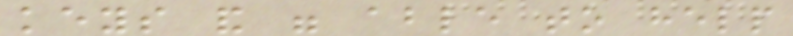keys and were able to help
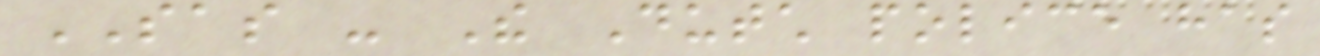SAS - The Dutch police has
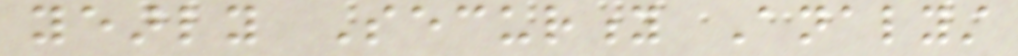yearly Security Analyst
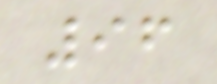96
